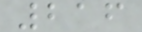216
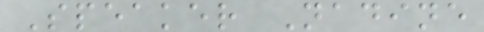Speaker Nadine
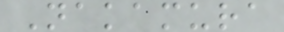Nakamura
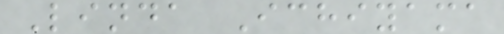Linda Ichiyama
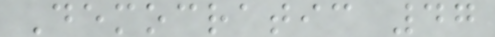Democratic 47
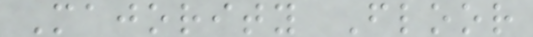Majority Floor
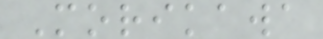Morikawa
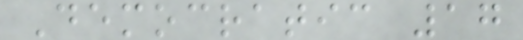Democratic 17
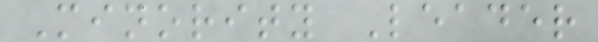Minority Leader
